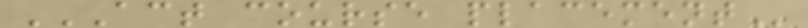ACT COURSE PLACEMENT
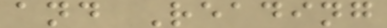and Reading
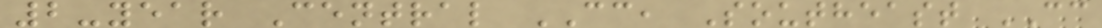2-year Central CC, Southeast CC
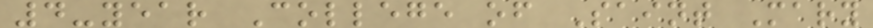4-year College of Saint Mary
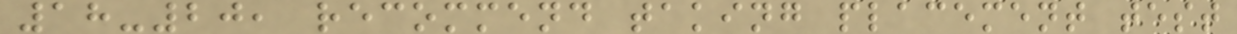18-20, recommend taking placement test
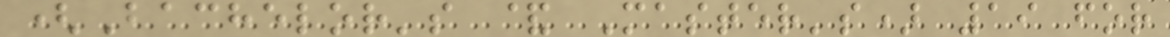(Bachelor's & Master's) 19 for
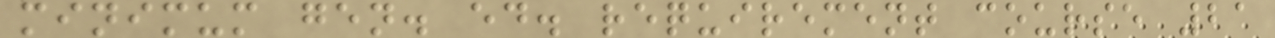minimum gen. ed. requirement course 21
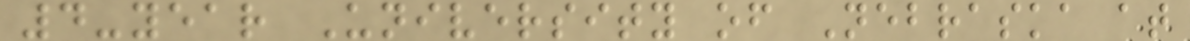4-year University of Nebraska at
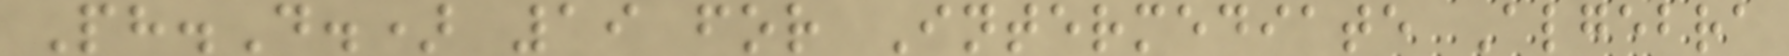Ph.D.) 19 for Intermediate Algebra
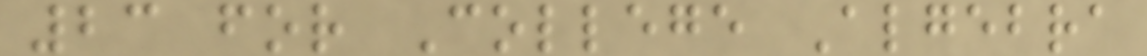23 for College Algebra
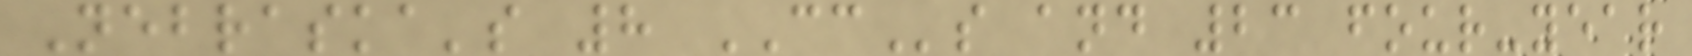Nebraska's 8 CCs and 23 four-year
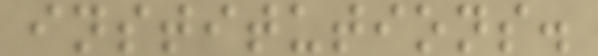institutions.
